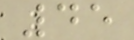45
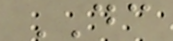DC
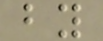by
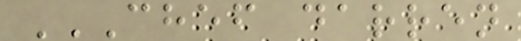CHEF DARREN
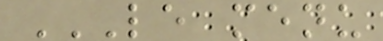LE MENU
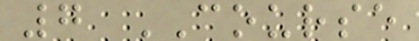7 COURSE
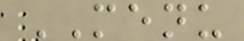MENU
